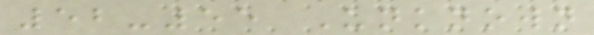52-55 Unknown
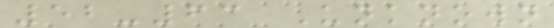52-63 Unknown
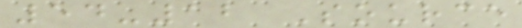54-12 Source
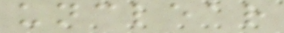unclear
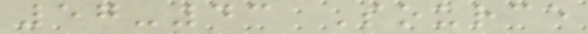57-43 Source
